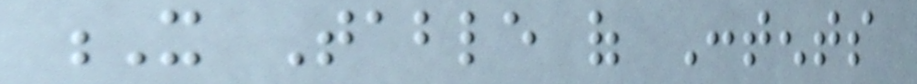X Table of Contents
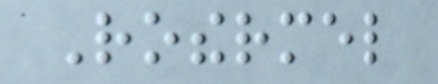Rothermel
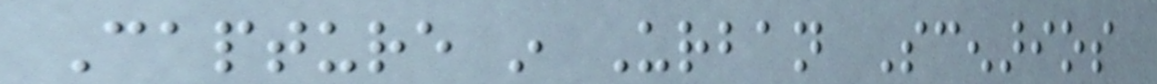Capture in Urban Scenarios
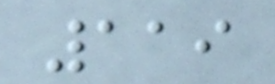119
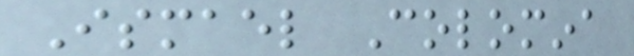Ismael Colomina
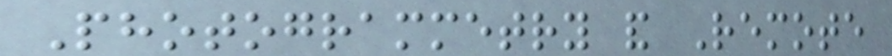Photogrammetry and Remote
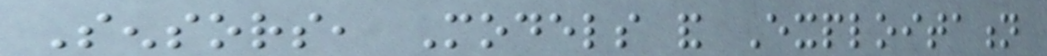Sensors, Models and Exploitation
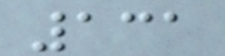131
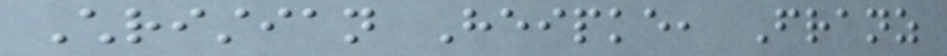Christian Heipke, Franz
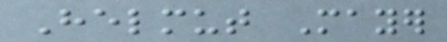Helmut Mayer
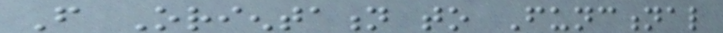From Orientation to Functional
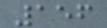156
